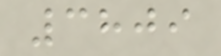3809
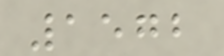1572
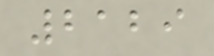2129
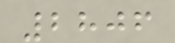2806
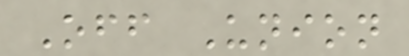Off Union
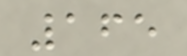165
